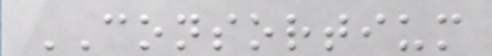CONSORTIUM
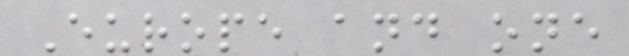Europe and one
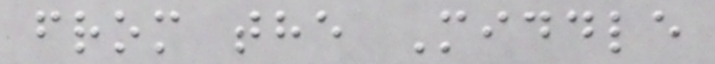from the Middle
